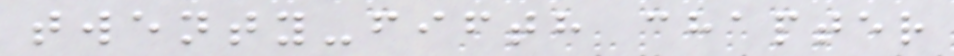twenty-fifth chapter
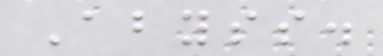Abyss.
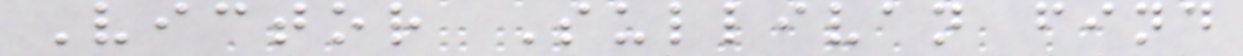Victor Sullivan find
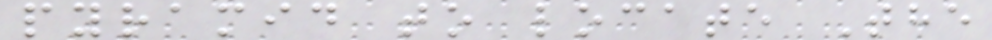pyramid to locate The
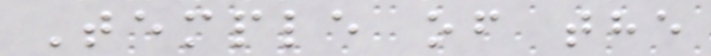Temple of the
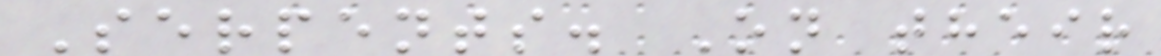Serpents. On their
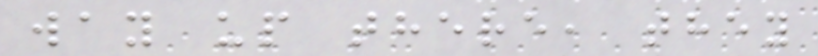way up there, they
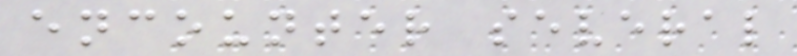encounter several
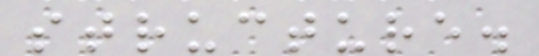structure.
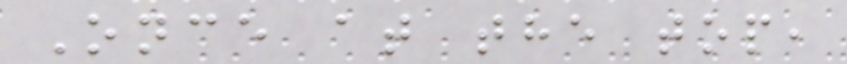Once at the top,
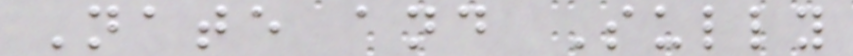Nate and Sully
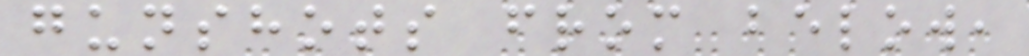gunshots from below,
